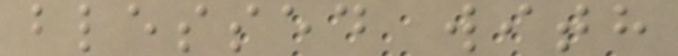blessed with
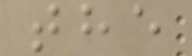the
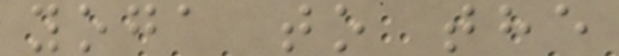yoga to the
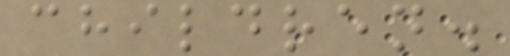children.
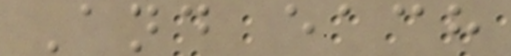And each
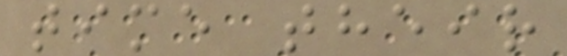time their
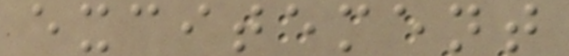excitement
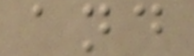and
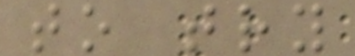to try
